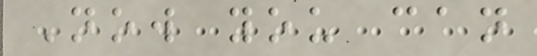Now you can
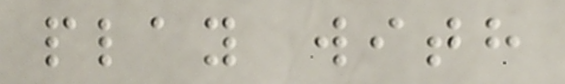play with
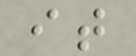it
